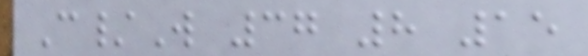C/W 37 8 15
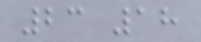23 18
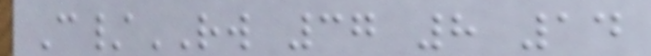C/RW 37 8 14
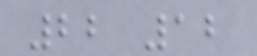22 12
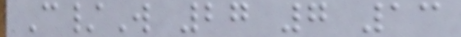C/W 27 7 13
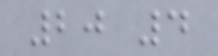20 4
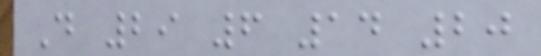D 29 6 14 20
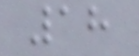18
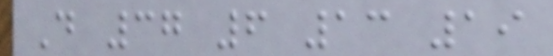D 37 6 13 19
